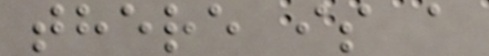there is a
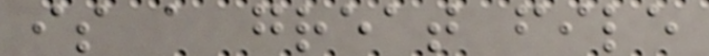is a great file
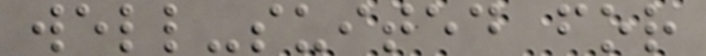well-suited for
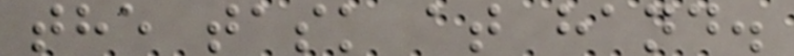the task at hand.
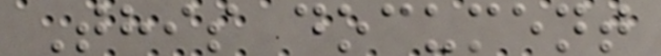This document
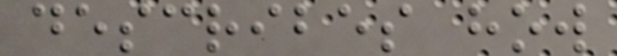describes how
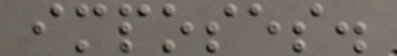imposes.
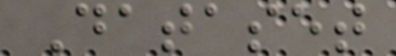Dataset
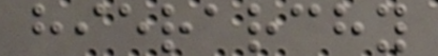hierarchy
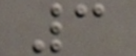3
